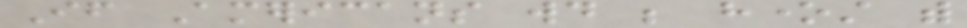If Americans would be honest with
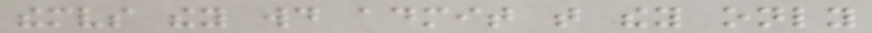themselves they would admit that they only
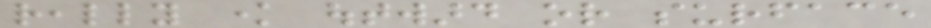really know outward or surface
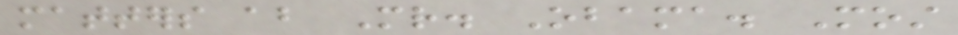matters about Mr. Obama. Most
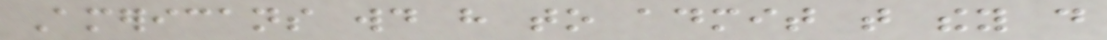Americans would have to admit that they do
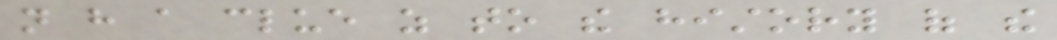not have a clue as to the history of the
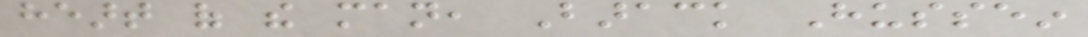heart of the man, Barack Hussein
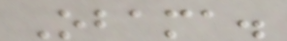Obama.
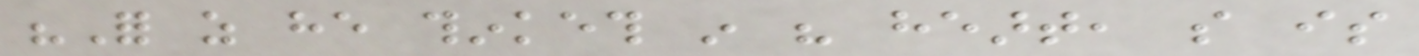"For as he thinketh in his heart, so is
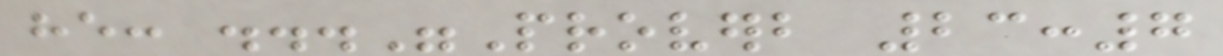he: ..."Proverb 23:7
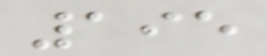195
